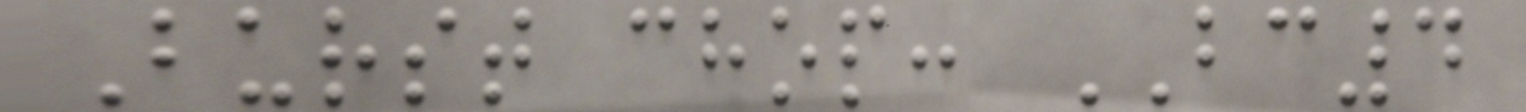Burst chop: BC4
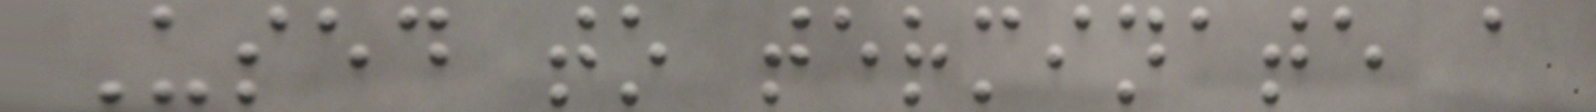Used to terminate a
